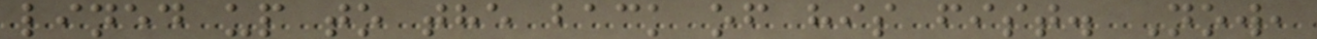lined up to the back of his fist. Now,
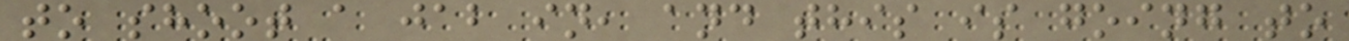to shoot a jab in, and this is going to
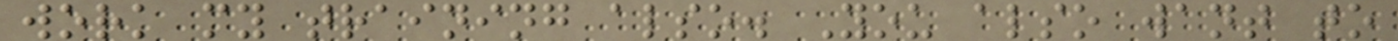work my training also. You also want to
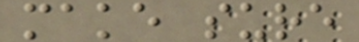make sure
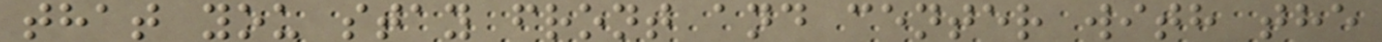that you stay front and center with the
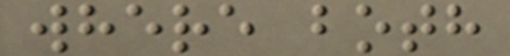where both
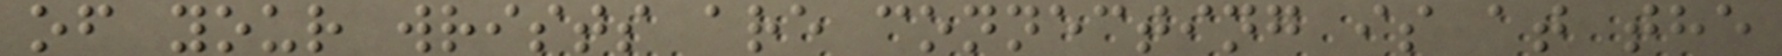of your wrists are connecting is at the
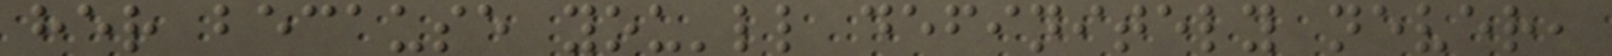her because you'll definitely never,
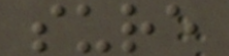sure
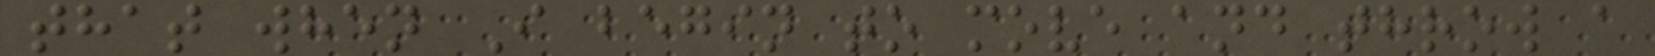that when I begin to move and throw a
